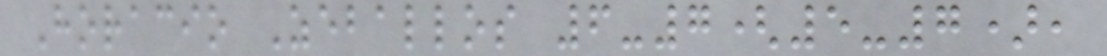Horacio Zeballos 6-7(5-7),
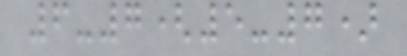6-7(5-7)
